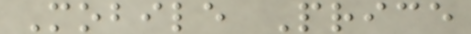Mobile Price
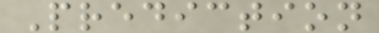Prediction
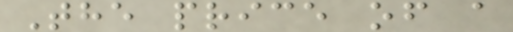The price of a
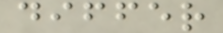differ
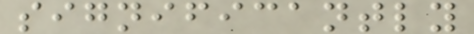significantly
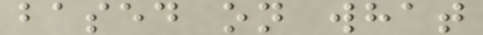based on what
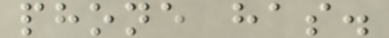phone has.
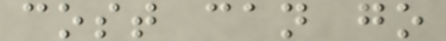cost can go
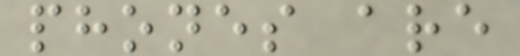phones are
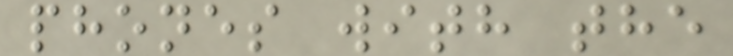phones with the
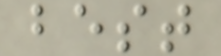best
